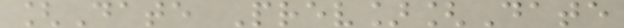[Date Prev][Date
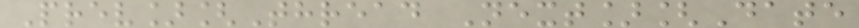Prev][Thread Next][Date
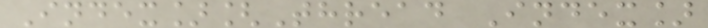Index][Thread Index]
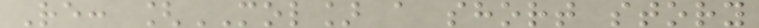Re: [MOL] a short story
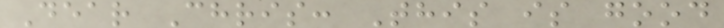Dear Chris: This is good
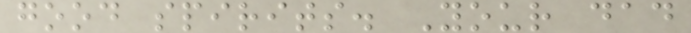good spirits. Your dad
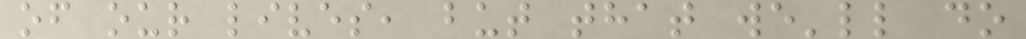of our lives, but that we'll do
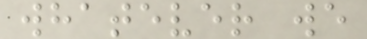whatever we
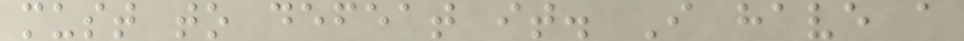must to defeat it. I have a
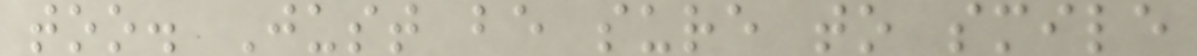too. Just be sure to smile
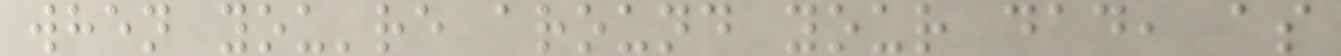when you're around your dad, as
